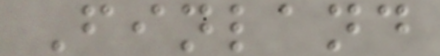Finland
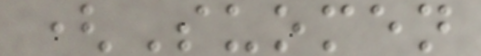(Suomen
